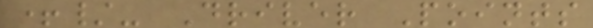+/- Driver Points
